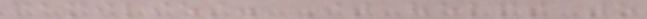families. It helps to
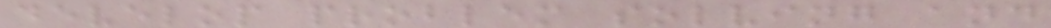develop problem solving and
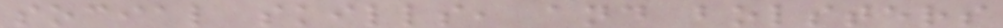social skills, and bolsters
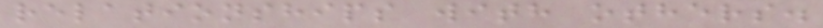relationships with others.
